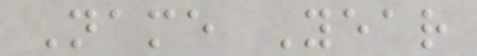Name Year
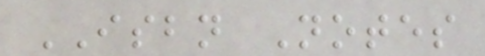ISBN Notes
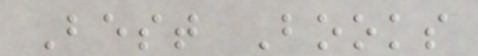Best Books
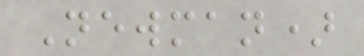Newman)
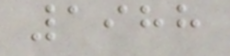1988
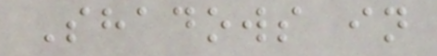Shadows in
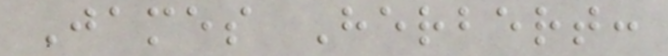James Herbert:
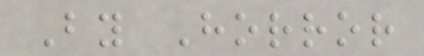By Horror
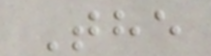The
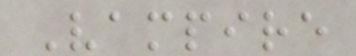Vampire
